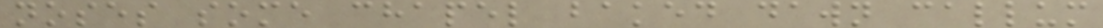noses some chapel baked dawn callum
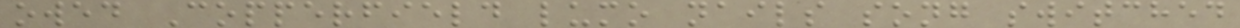owed Copperfield lumo nails song switched
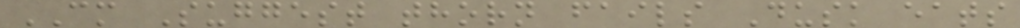CM Suggest thorn fails Dusk eats
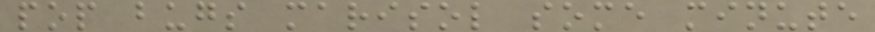pop bugs marisol some minute
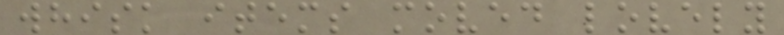whisk items moved lovely
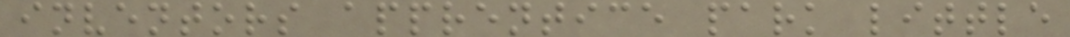inventors apprentice park little
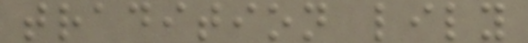tradition lily
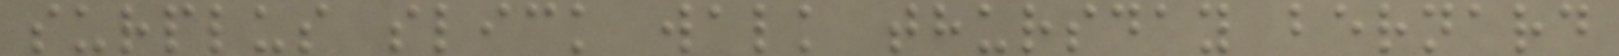surplus slick walk thursday bernard
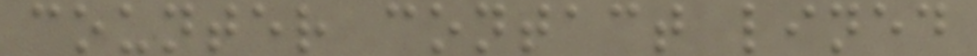counter contact lined
